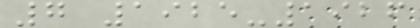7 1925-1926
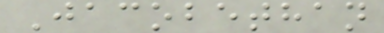Jacobethan
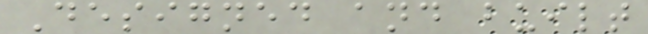Designed and built
